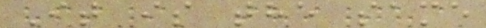It is the same
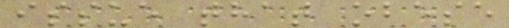issue that obese
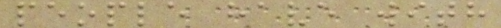people have with
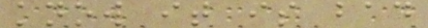know it is bad
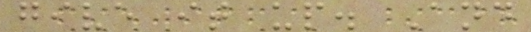give it up. And
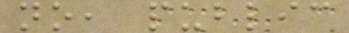no, public
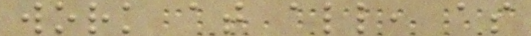work at all, as
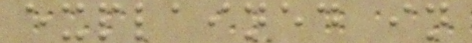explained in
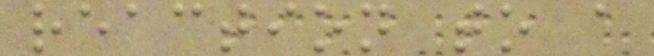reaction to a
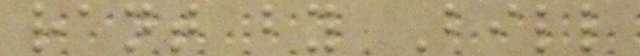rant by Bill
